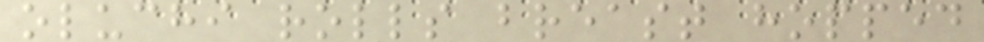oluchi rolls breast hopped
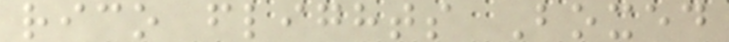rico flights Boxed
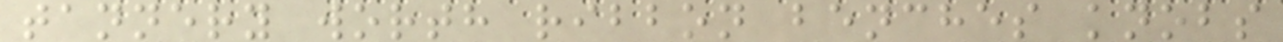tannery worth ribbon benches knobs
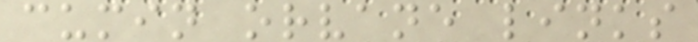cumin orvane links
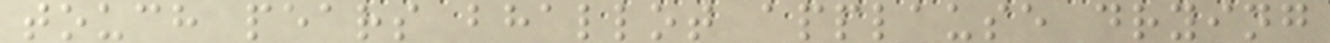touch pears bhallot applause drying
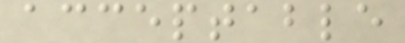acceptable
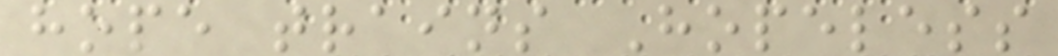hope trains Hopeless
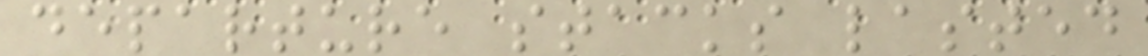departure stacks lasted
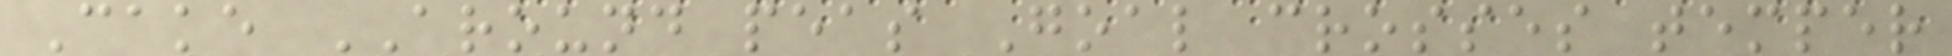Cake AROUND peas Goal crosses temper
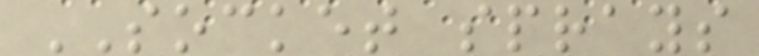SOCKET sprays
